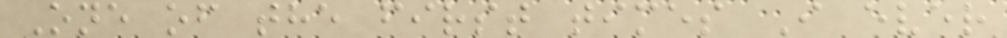One of the first times I ever
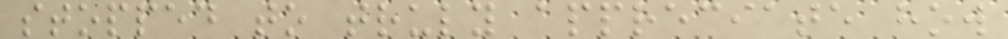stopped to truly appreciate how
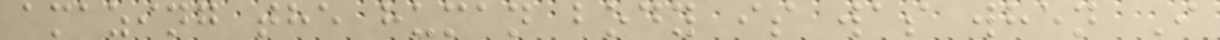amazing the human body is was when I
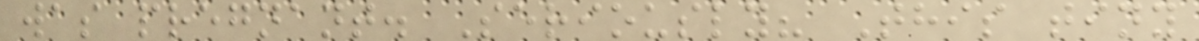was pregnant. Seriously? This tiny
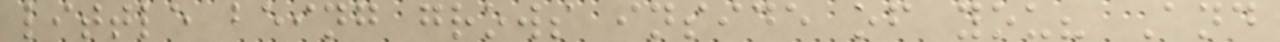little being grows inside of you? And
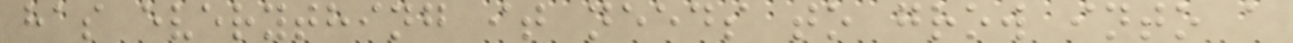has everything it needs to grow into a
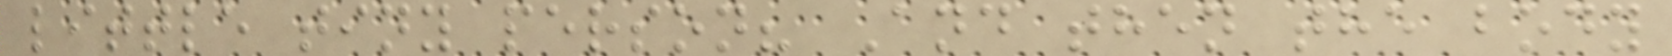little tiny person? And then the body
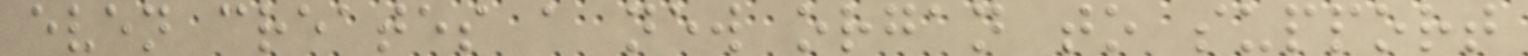even creates a new organ to support
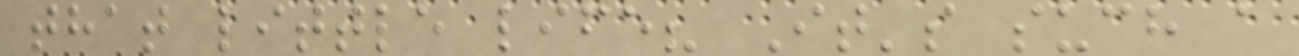that little life? It's such a
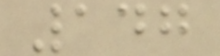147
